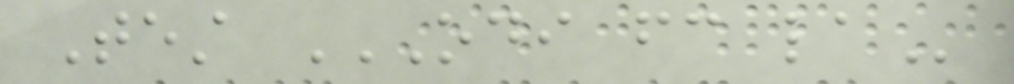Test ODI FC LA
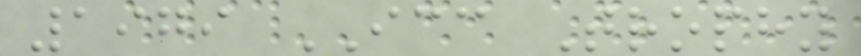1979 ICC Trophy
